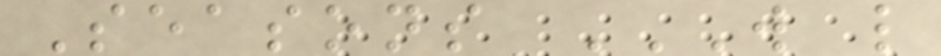Seasons W L
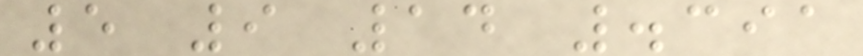5 9 14 .391
